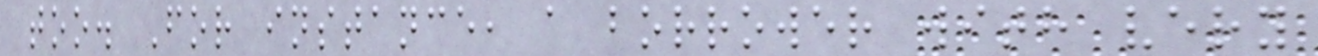too. For instance, a borrower with very
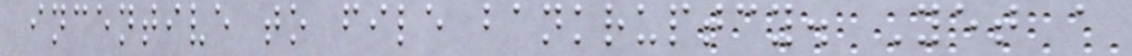incentive to file bankruptcy. Yet a
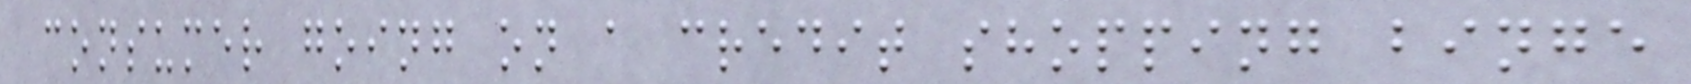consumer going on a credit shopping binge
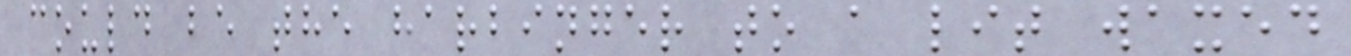could be the harbinger to a lit waxed
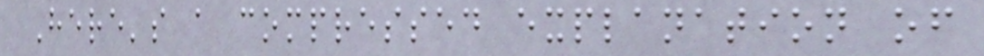Here's a compressed explanation of
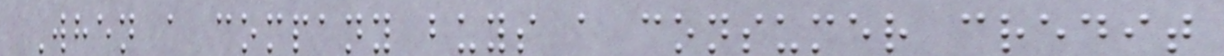When a company buys a consumer credit
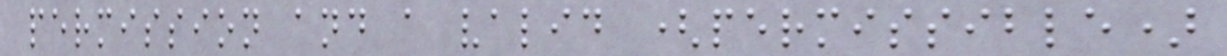permission and a valid (permissible)
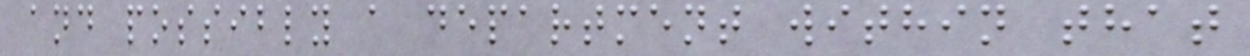and possibly a department within that
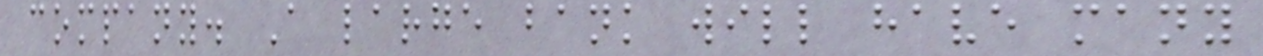company. A large bank will have many
